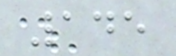145
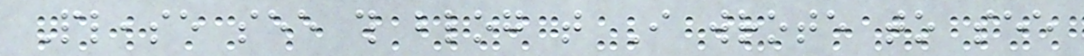Please see this blog that I wrote to see
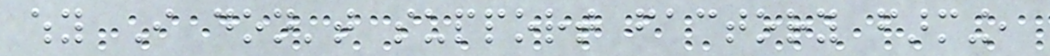why I don't support factory farming,
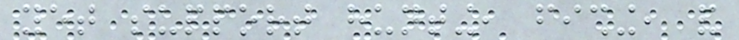yet support hunting, fishing, and
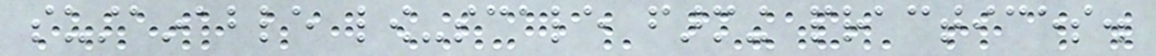sustainable low-scale farming practices.
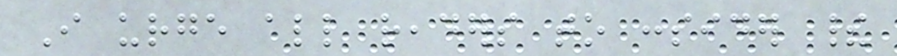I urge all readers to consider their
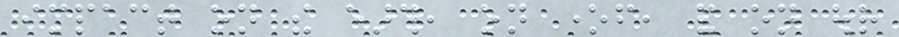impact on the earth, on oneself, and on our
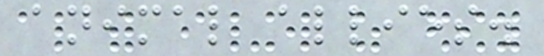animal allies.
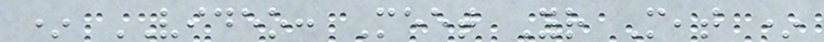* VIDEO: Meet Your Meat *
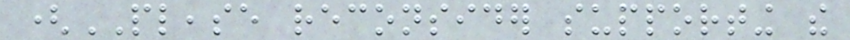(PLEASE reconsider supporting the
